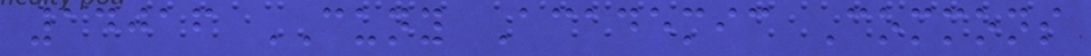14016 CUNY Academic Commons
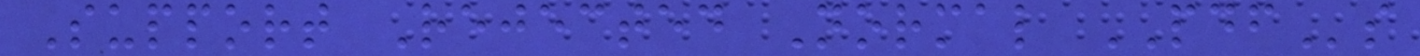Support Rejected Normal PDFs
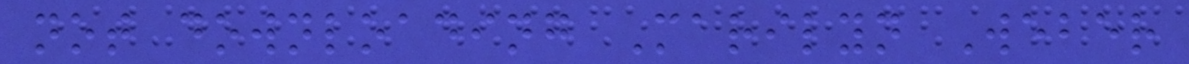not downloading Marilyn Weber
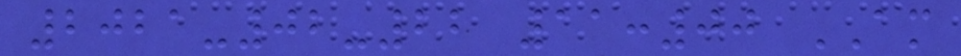2021-02-22 11:00 AM
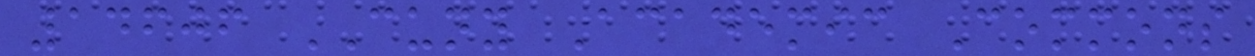14606 CUNY Academic Commons
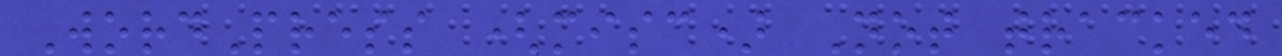WordPress (misc) Not tracked
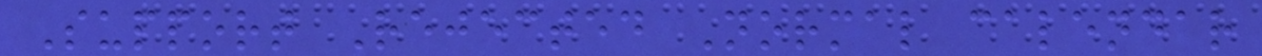Support Rejected Normal calendar
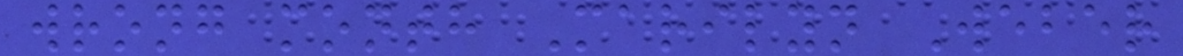wrong month Marilyn Weber
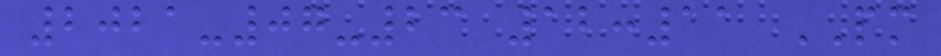2021-07-23 12:11 PM
